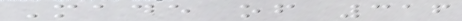Made of 316
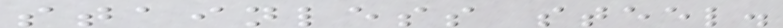stainless steel.
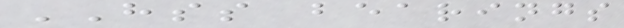HSS bearings
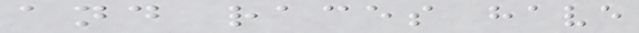and races have
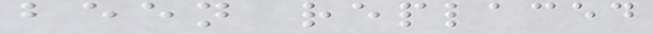been replaced
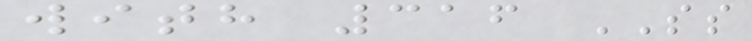with 316 SS
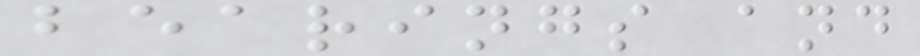bearings and
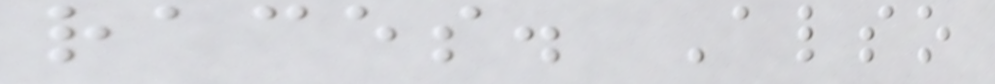races. Also
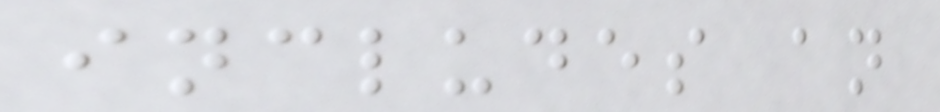includes an
